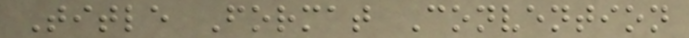Title Format Convention
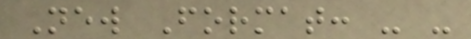New Format: - -
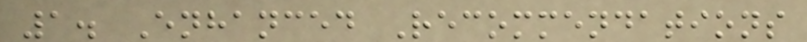1. Enhanced Recommendations
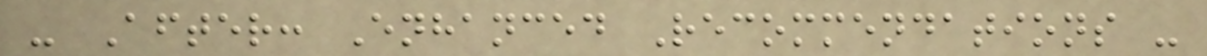- After: Enhanced Recommendations -
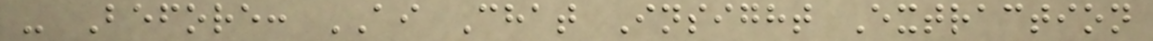- Before: AI Chat Insight Extraction
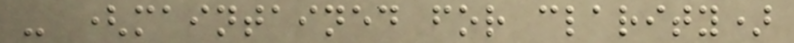- (maintained for clarity)
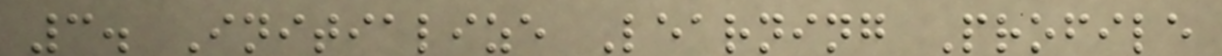3. Initialize Learning Profile
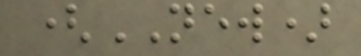(NEW)
